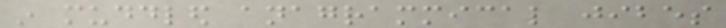in muddled anagrammical jibes
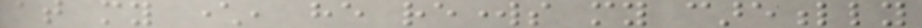at my character, he reworks my carefully
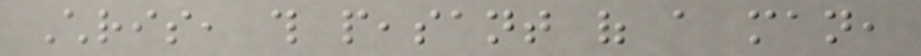Chris, this peasant of a man,
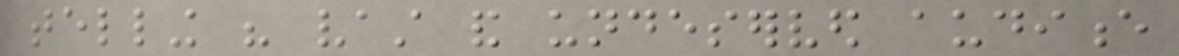telling his vast and undeserved audience
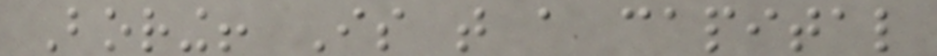Boring! Is that a capital
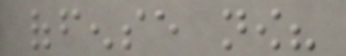offense now?
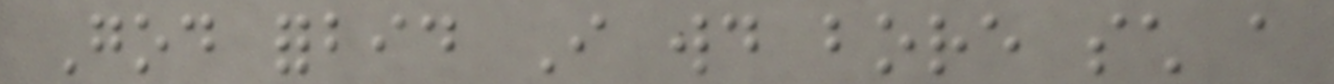God forbid I would bore such a
